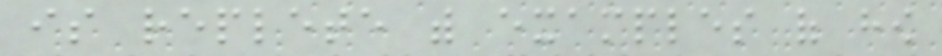is replete with examples of how
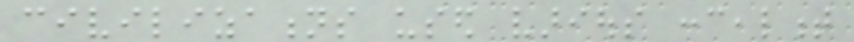civilizations used various concealment
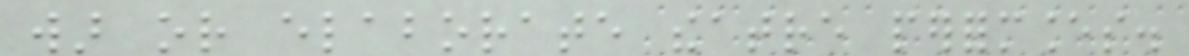war or elaborate theatre performances.
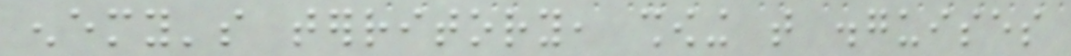enemy's territory, showing that disguises
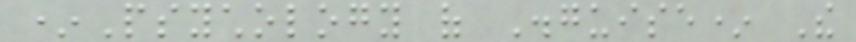*Psychology of Disguise* The
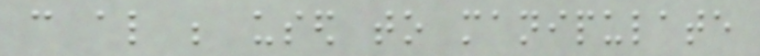can also be used to manipulate
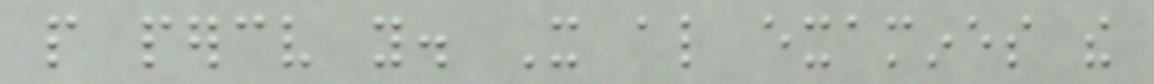people perceive you. It also examines the
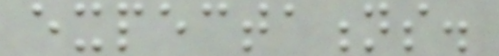expectations.
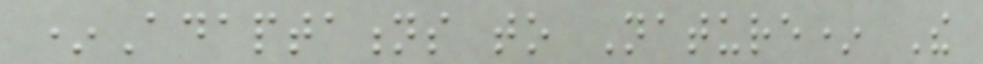*Adaptations to Nature* The
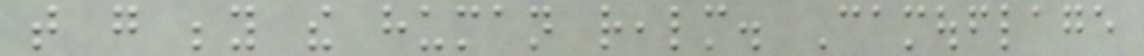that go beyond the human realm. Camouflage
